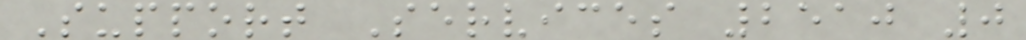Support Services 2510 0
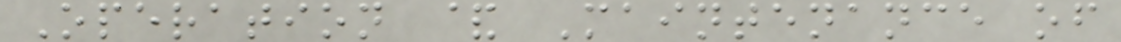Operation & Maintenance of
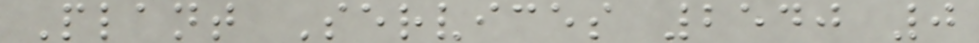Plant Services 2540 0
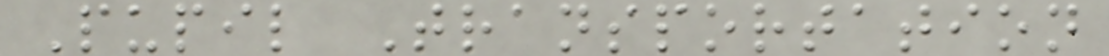Pupil Transportation
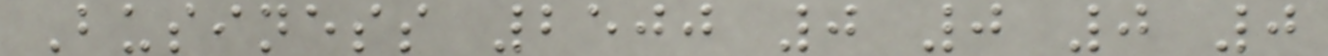Business 2500 0 0 0 0
